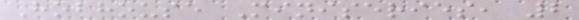Hobhouse Miniseries, 2
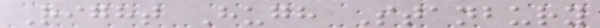Right Hugh Stanbury
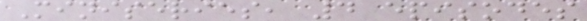Miniseries, 4 episodes
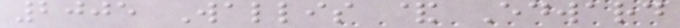2005 Wallis & Edward
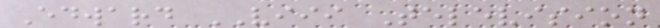Edward VIII Television
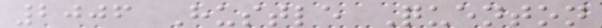2006 Hustle Quenton
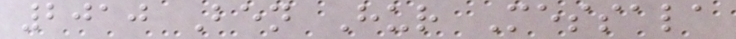2010 Ben Hur Messala
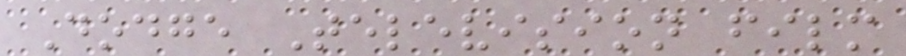Dodge Television film
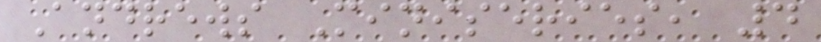Andrews Miniseries, 4
